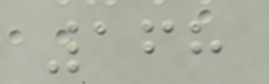168
